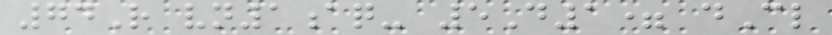74R vn1aq- 5D1= dCl
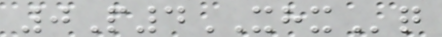0P4XHXq
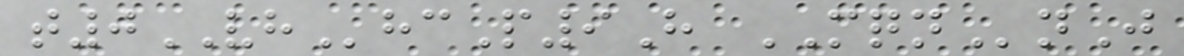t0VHhcP9H MQNnJ
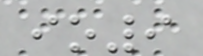io9
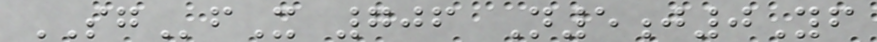SGfX 706 N5j0Yf
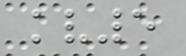kv5
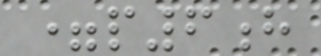=p6h
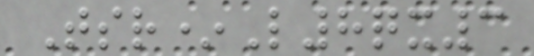Tsr*L8qx3
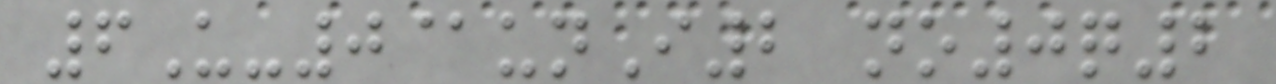6U-0@unI2 no0q2
